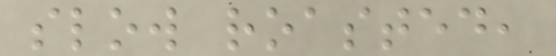slow roasted,
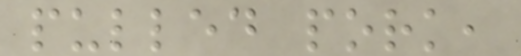pulled pork,
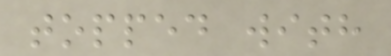topped with
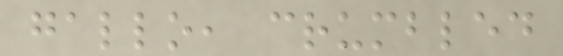gallo, crumbled
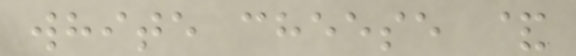white cheese &
